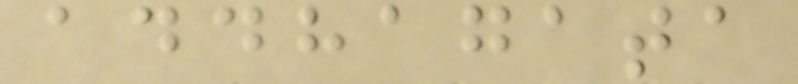addhagata
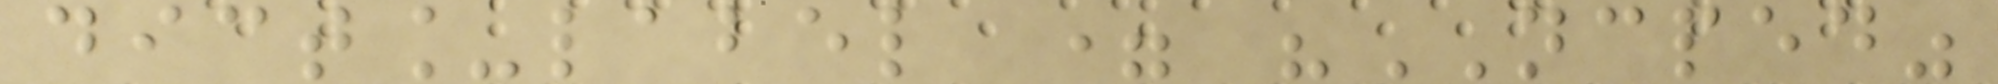dict_label = "NCPED"
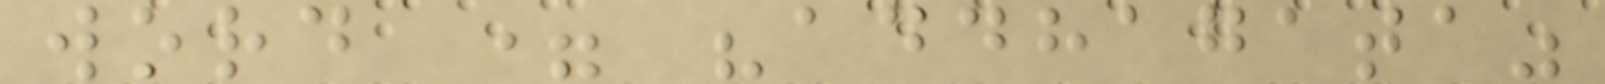word = "addhagata"
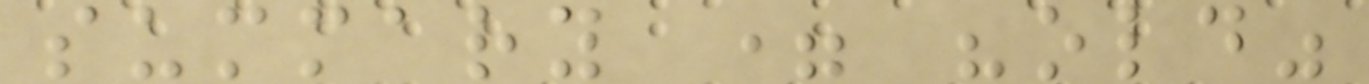summary = "old"
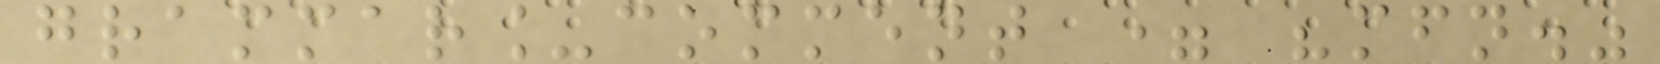grammar_comment = "mfn."
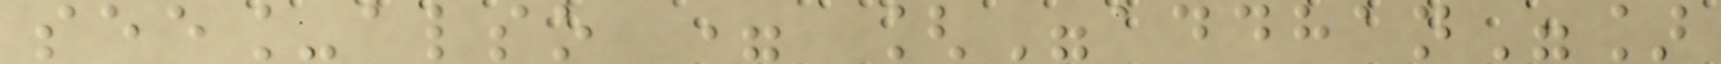see_also = ["addhan"]
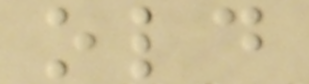old
